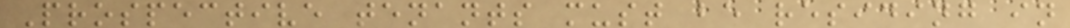Prospective tenants must be residing in
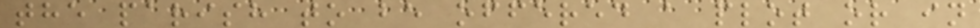the parish to be offered a plot or in
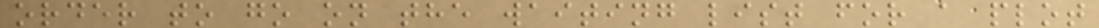order to go on the waiting list for a plot
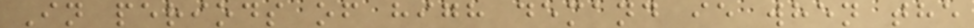In periods of high demand ie when the
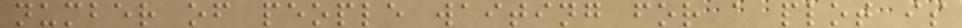number of people waiting for a plot is
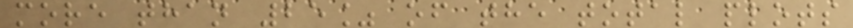more than 25% of the total plots
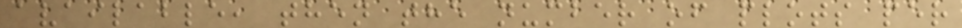available, then the number of plots per
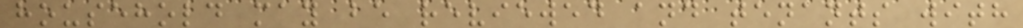household may be reviewed and tenants with
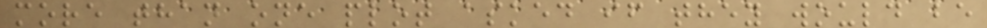more than one plot asked if they would be
